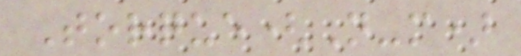Torque(N-m)
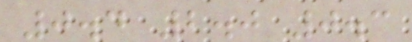0.4 2.0 0.3
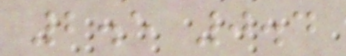2.5 0.4
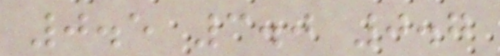0.5 3.0 0.7
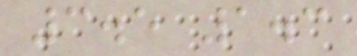3.5 1.3
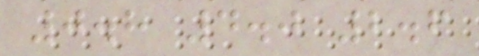0.8 4.0 2.6
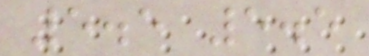5.5 5.5
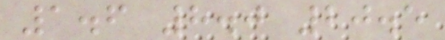1.6 8.0 20.5
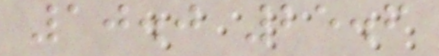10.0 25.6
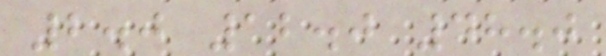2.0 12.0 48.0
